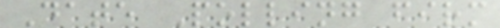Date Polling firm
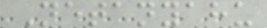Netanyahu
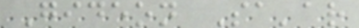Gideon Sa'ar
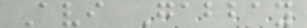Avi Gabbay
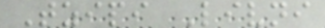Tzipi Livni
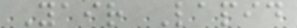Yair Lapid
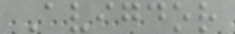Avigdor
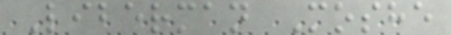Liberman Moshe
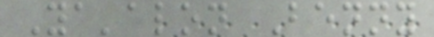Ya'alon Benny
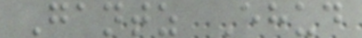Gantz Ehud
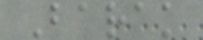Barak
